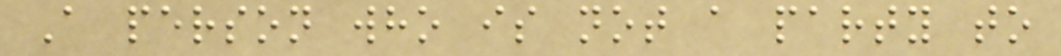A person who is not a party to
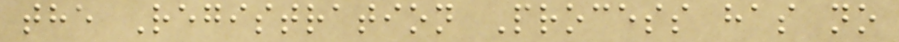the Registration Process has no
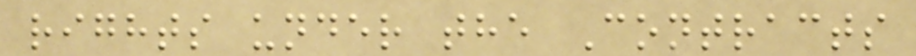rights under the Contracts
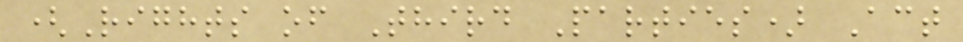(Rights of Third Parties) Act
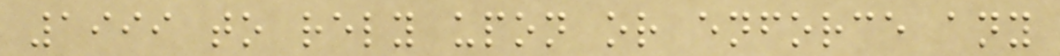1999 to rely upon or enforce any
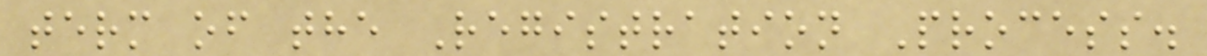term of the Registration Process.
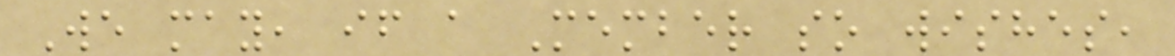We may, if a Member so wishes,
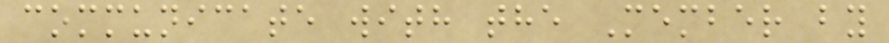communicate with the Member by
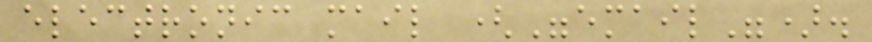electronic mail ("email").
